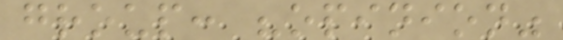group: "opinion"
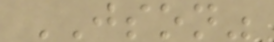JSON"
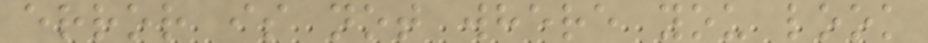error is not where you look
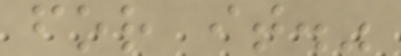for it."
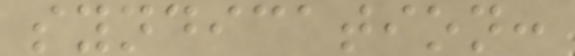syndication:
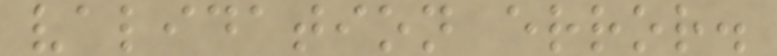validation error.
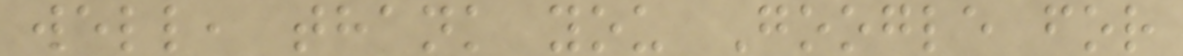well, thank you Google for
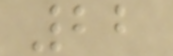22
